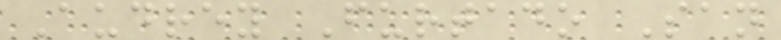Audrey Furtado San
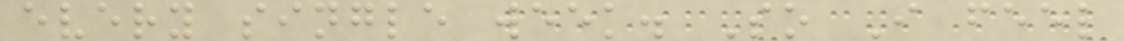every single week. So I feel
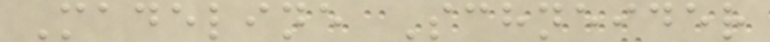Madeline Schneider
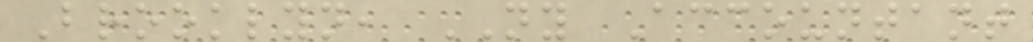Brooklyn, NY Accountant
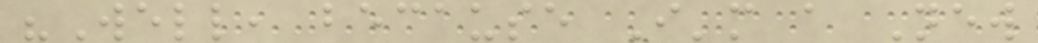"Well, because I'm a New
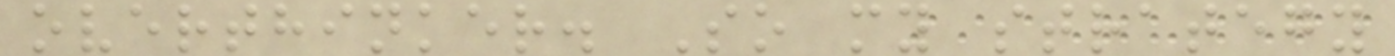overthinker. So my strategy
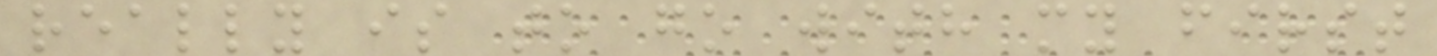really is to go with my first
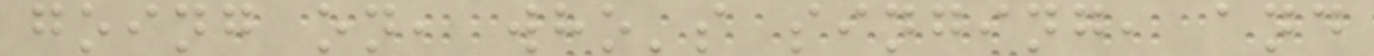going on, who's singing, and
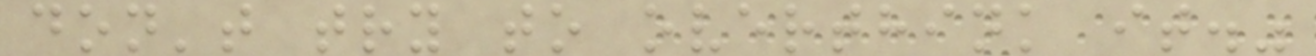don't try to overthink it."
